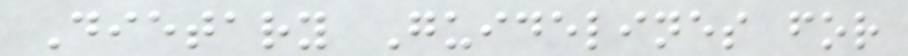Dietary Guidelines for
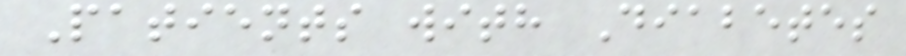Patients with Diabetes
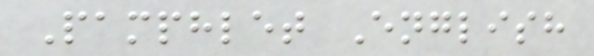Pamphlet English
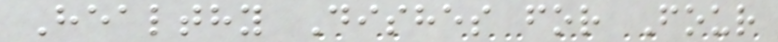Healthy Dishes for Four
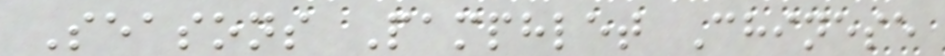Seasons Pamphlet Chinese
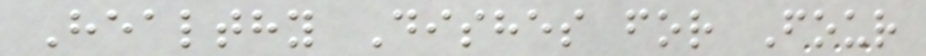Healthy Dishes for Four
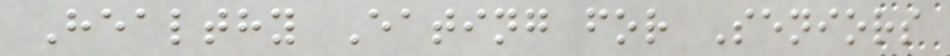Healthy Eating for Seniors
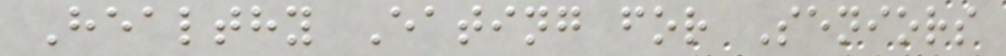Healthy Eating for Seniors
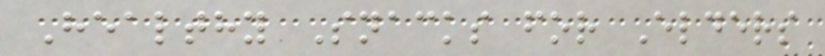Healthy Snacks for Elders
